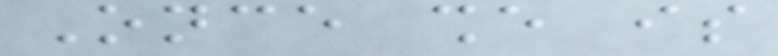Once she is
